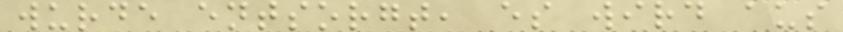wurde entsorgt, es wird aus
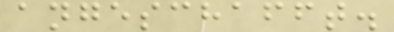angeschafft.
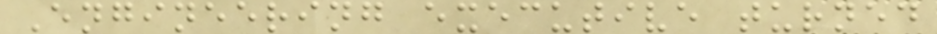Engineering executive turned
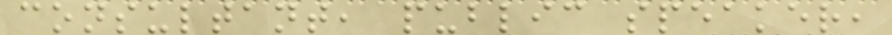consultant, public speaker,
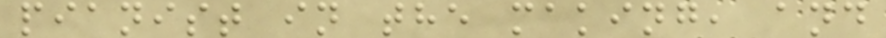pianist in the making, and
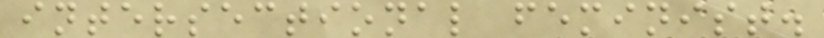intersectional feminist.
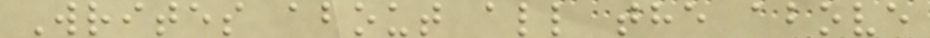Writes about all the above
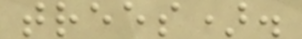trees).
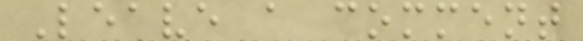Leave a comment
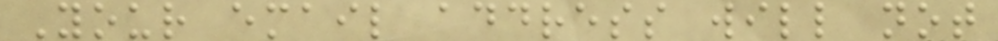Your email address will not
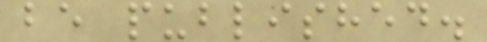be published.
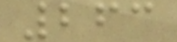263
